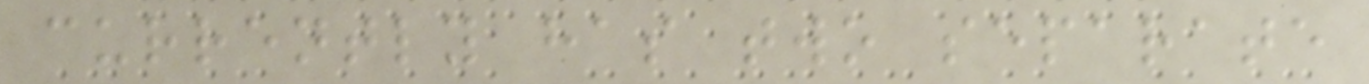currently has two separate
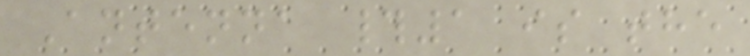Antenna #1 is the
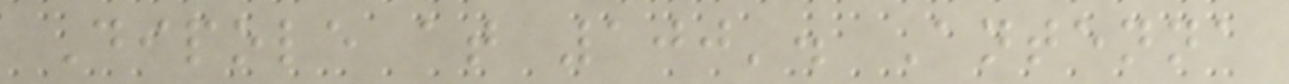Dipole at 100'. Antenna
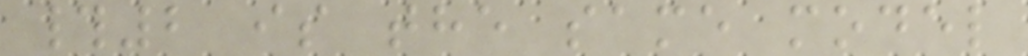#2 is the same model
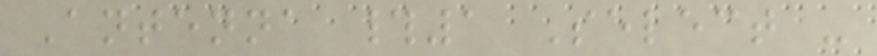Antenna #1 Select -
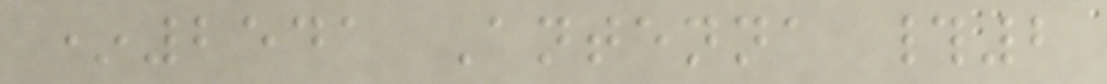*2541 Antenna #2
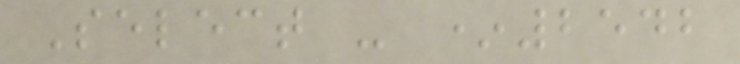Select - *2542
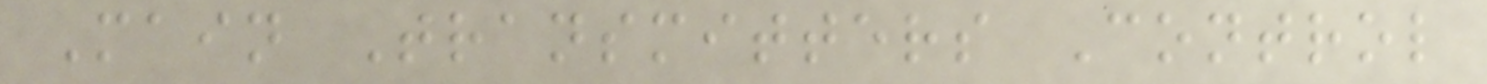Main Transmitters Control
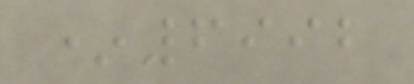*6992
